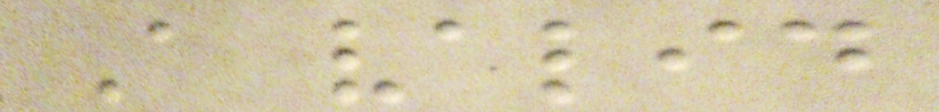A valid
